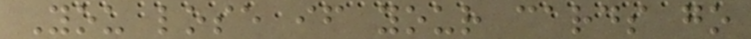You lose if your cards go
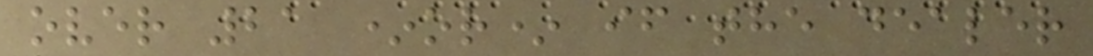over 21 *or* if the dealer
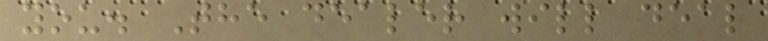you. The dealer will deal
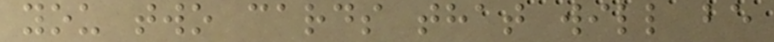you two cards that will be
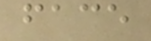face
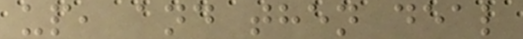up, and then deal
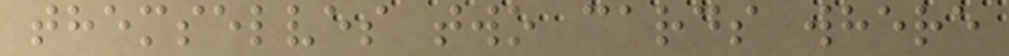themselves two cards where
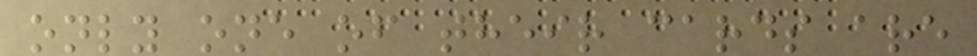only one of their cards are
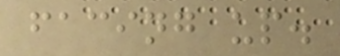facing up.
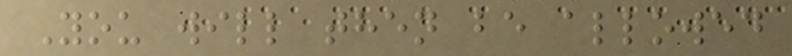You will then be allowed
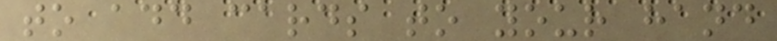to add cards to your hand
